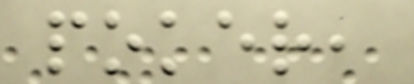poker,
